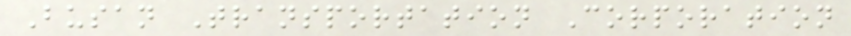Busan Transportation Corporation
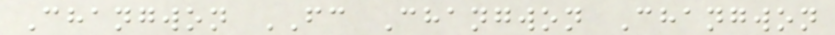Changwon FC Changwon Changwon
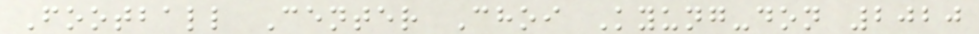Football Center Choi Kyung-don 2020
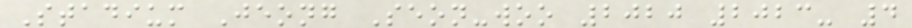Stadium Jeong Seon-woo 2020 2023- 4
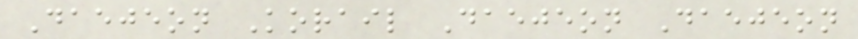Daejeon Korail Daejeon Daejeon
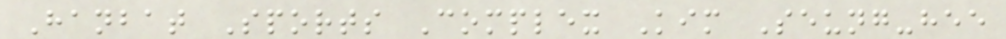Hanbat Sports Complex Kim Seung-hee
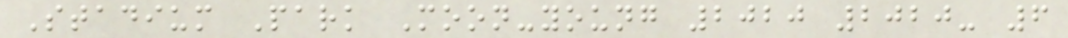Stadium Park Moon-young 2020 2020- 6
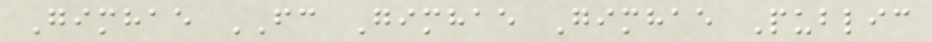Gimhae FC Gimhae Gimhae Public
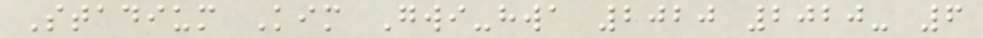Stadium Kim Gwi-hwa 2020 2020- 6
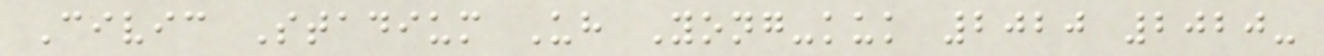Civic Stadium Uh Yong-kuk 2020 2020-
